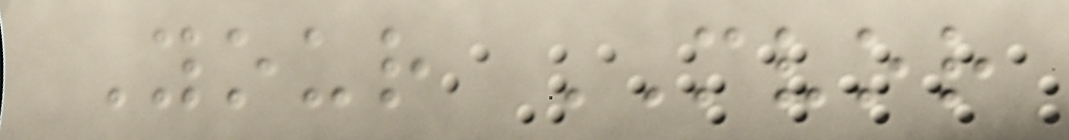Your MVOR
